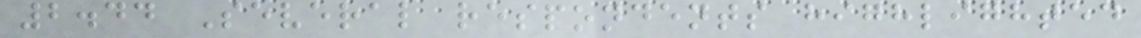2.44 Several respondents highlighted
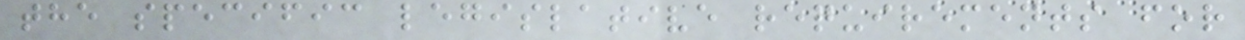the specific legislative requirements for
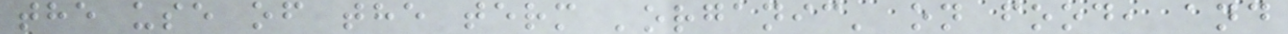the use of the term 'organic' on food, and
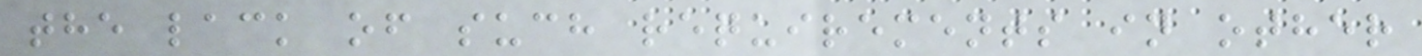the lack of such requirements in other
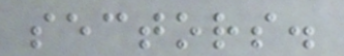sectors.
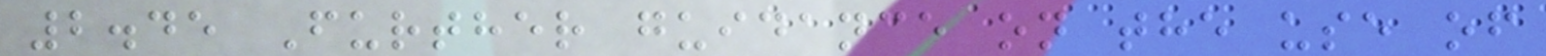2.45 Further guidance on the use of
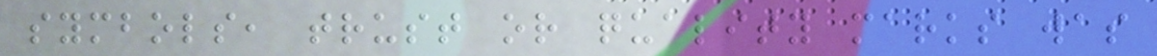symbols, trust or quality marks was
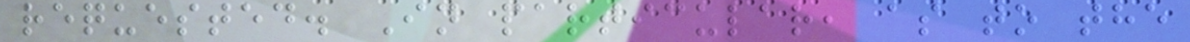requested. In particular, as to the
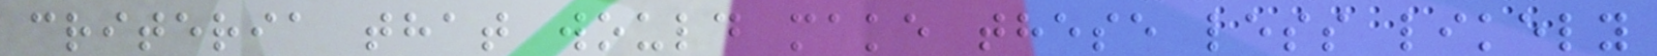criteria that would make these less likely
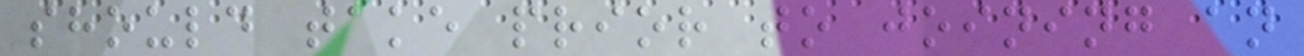should take prior to joining an
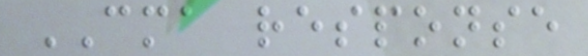CMA response
